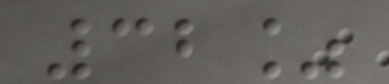32%
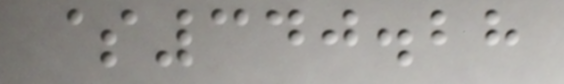$340.28
